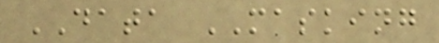DATA MASKING
